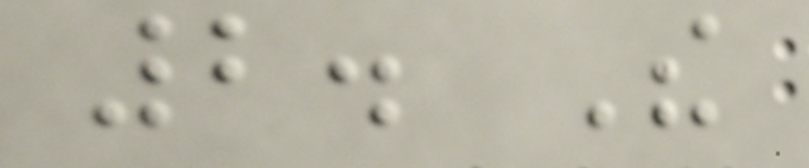2. The
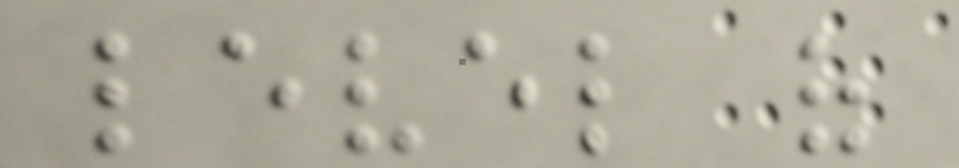level of
